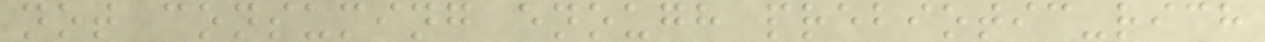not consuming enough prebiotic-rich
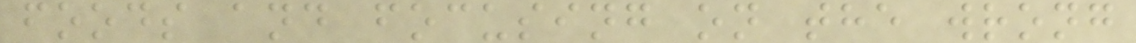foods and focusing on the wrong
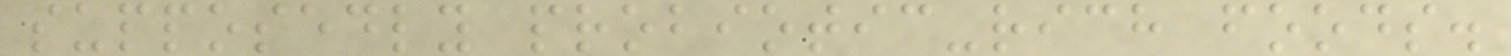supposedly probiotic-rich foods.
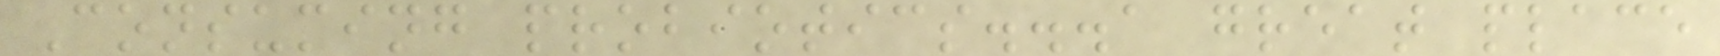Consuming probiotics...a great place
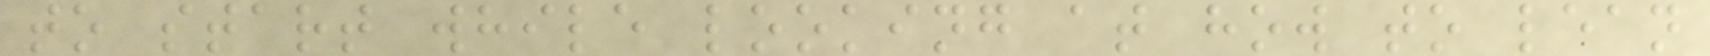to start while looking at how to lean
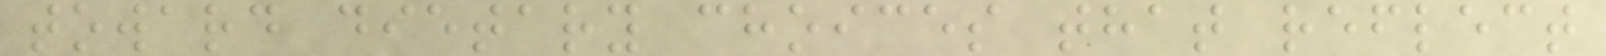toward dietary choices that reflect
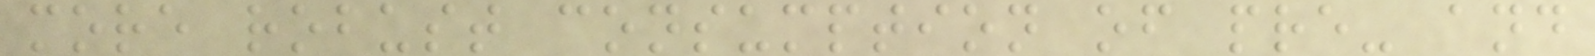more robust consumption of pre- and
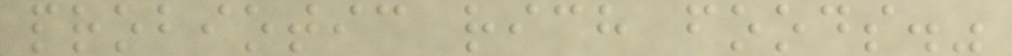probiotic rich foods."
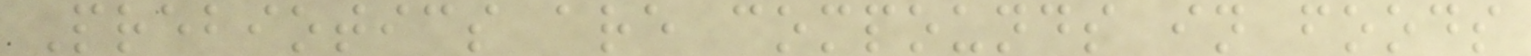Prebiotics are compounds in foods
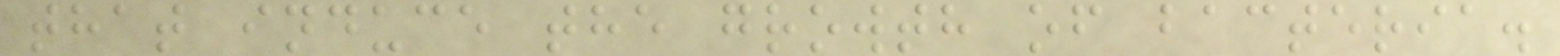that induce the growth of bacteria.
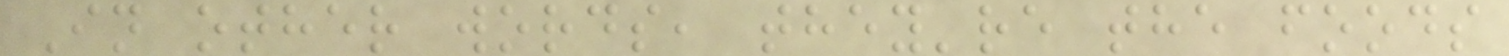In other words, they're the foods
